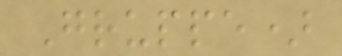Gruppe)
